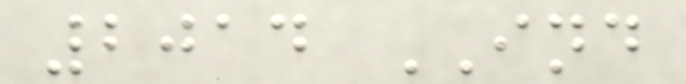2014 IND
